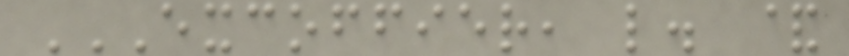EXCOFFIER, L. &
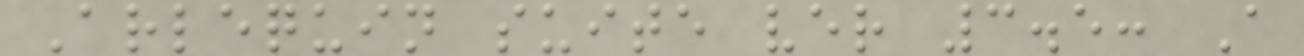Arlequin suite ver 3.5: A
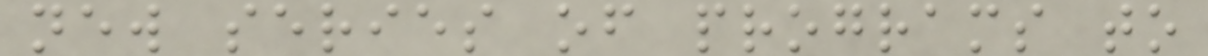new series of programs to
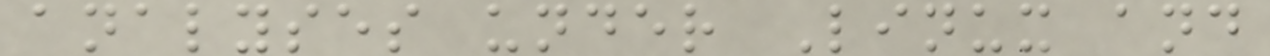analyses under Linux and
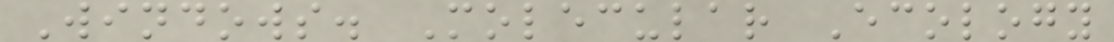Windows. Molecular Ecology
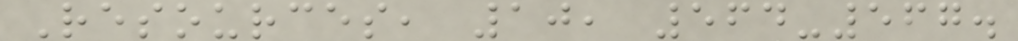Resources, 10, 564-567.
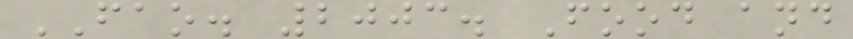FAO. 2003. Food and
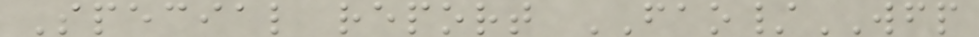Special report FAO/WFP
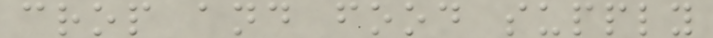crop and food supply
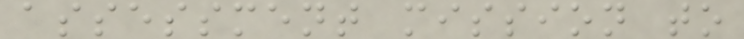assessment mission to
